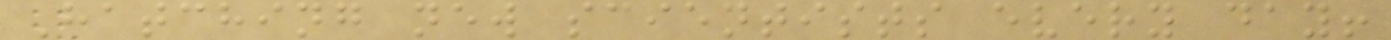Hatching new scientists every day!
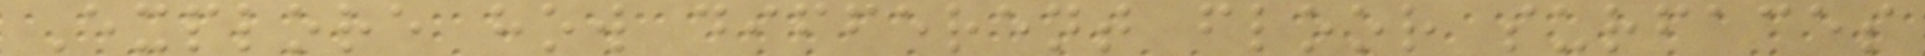Explore how different floor surfaces
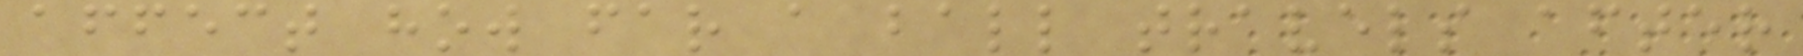affect how far a ball travels after
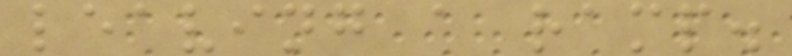leaving a ramp.
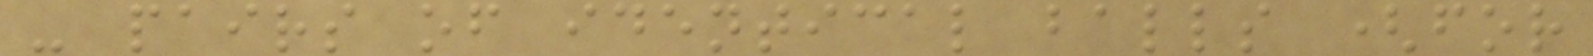- pairs of identical balls (for
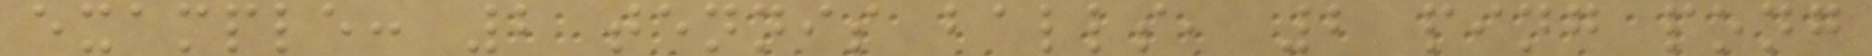example: 2 tennis balls, 2 ping pong
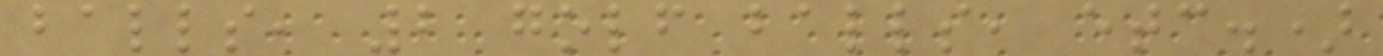balls, 2 golf balls, etc.)
